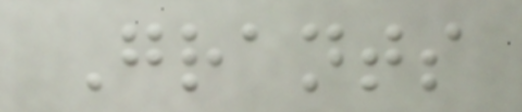Grants
